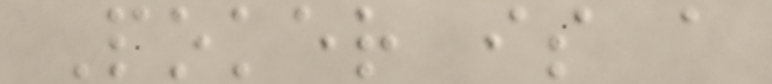Poker is a
